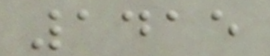1415
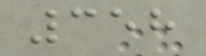358
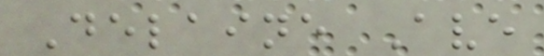Delaine Ave
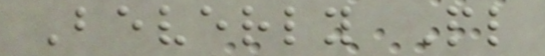Beverly Pl
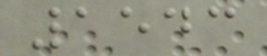1543
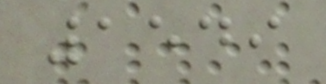1549
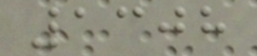1308
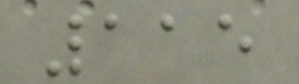115
